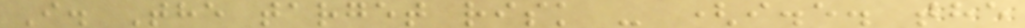I. The target risk - (i.e. the
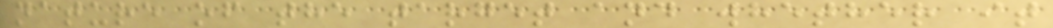nature of the target and whether it
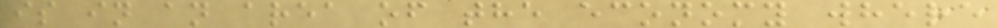is in an area of the economy where
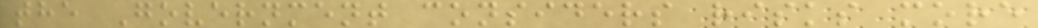the Government considers risks more
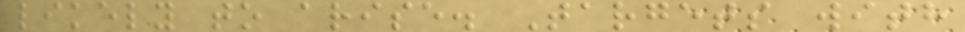likely to arise. Targets with
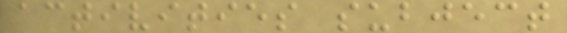activities subject
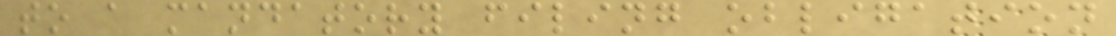to a mandatory filing obligation
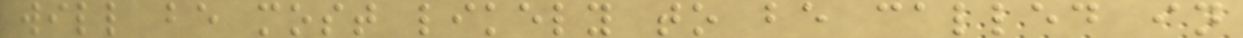will be most likely to be called in
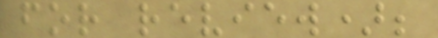for review);
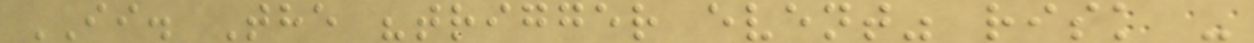II. The "trigger event" risk -
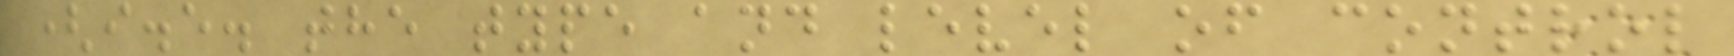(i.e. the type and level of control
